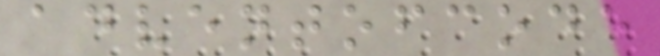adventofcode
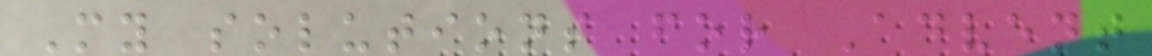My solutions for Advent
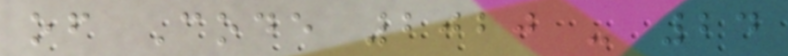of Code 2020 - 24
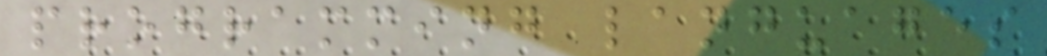programming languages
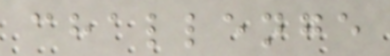challenge
